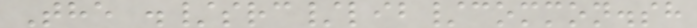The ./src/lib/common.sh
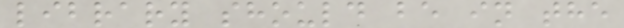library should be in the
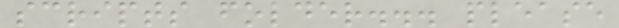scripts folder... please
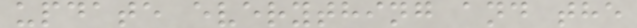update everything and the
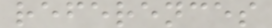references
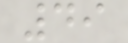49
